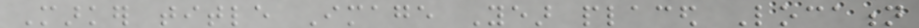Marker title Image Year placed Location
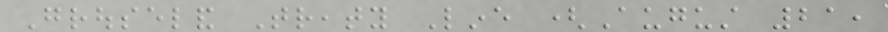Grouseland Treaty Line (August 21,
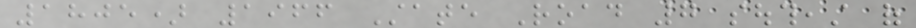1805) 1966 State Road 7 southeast of
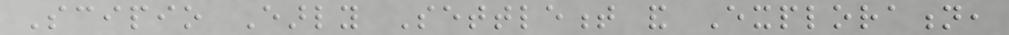Scipio Early Settlement and Exploration,
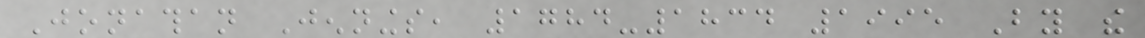Jonathan Jennings, 1784-1834 1995 By the
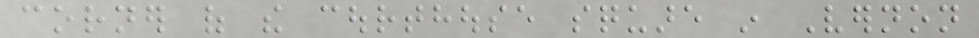corner of the courthouse square in Vernon
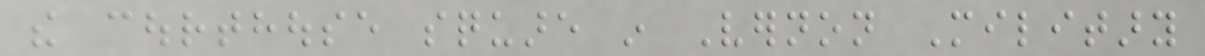the courthouse square in Vernon Military
